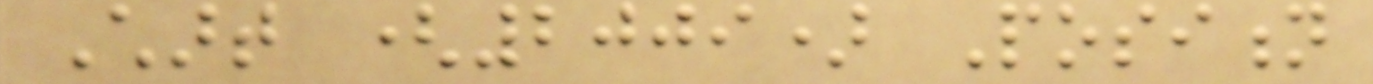Chart (2009) Position
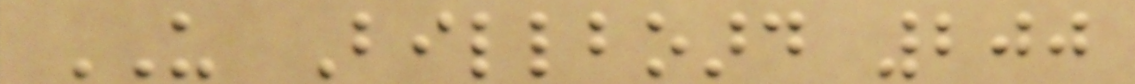US Billboard 200
